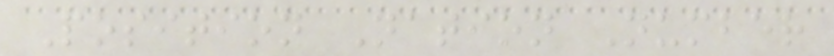Position Nation Number
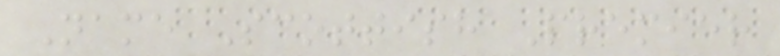Name Scottish Premier
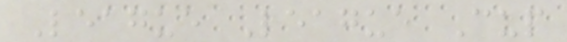League League Cup
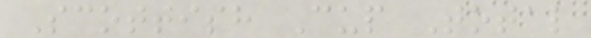Scottish Cup Total
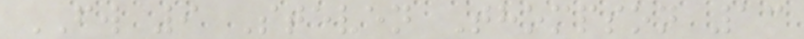FW 9 Steven Thompson 13
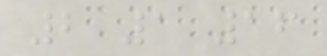2 1 16
